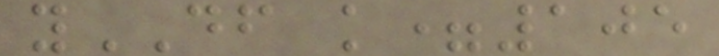yDF k=105
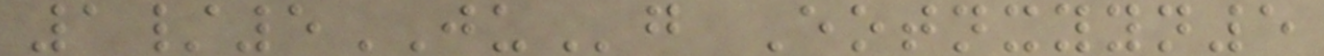1/5JUg Eotnxyyn5
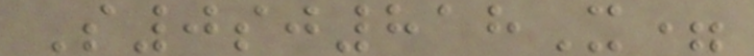S0sj818X=
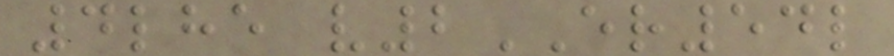4lhe v2ER54l
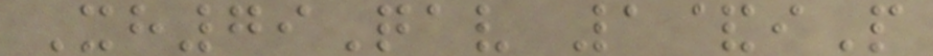Xh79Qav 1&iP
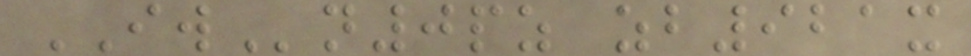IWn0pz zb921x
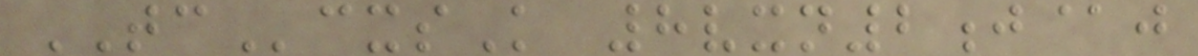TCcxsK 8vxn2j@j
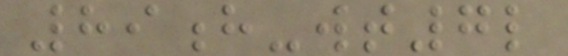89h-wt7l
